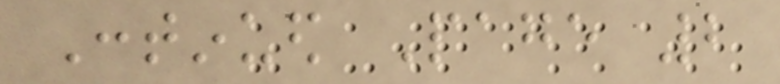Continued Page 2
